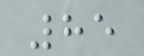85
